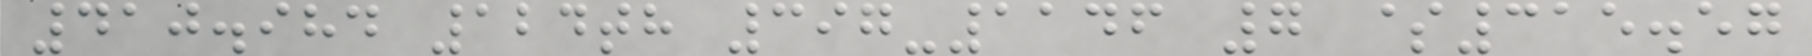410.984 124th 397-1146 7 $315.57
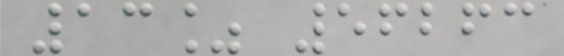13% 56263
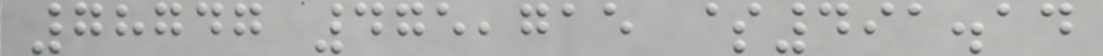78747 475,715 $491.14
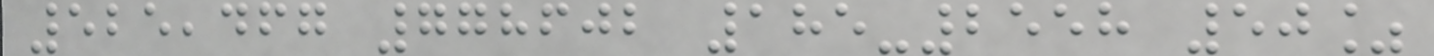525,467 778602 185-2558 50%
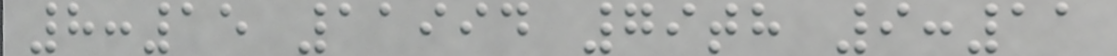8:15 11994 79th 9:11
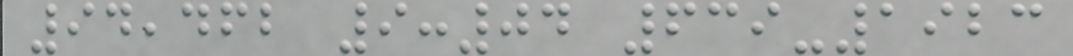94,462 9:04 639-1923
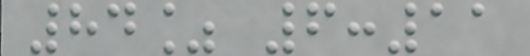84% 6:11
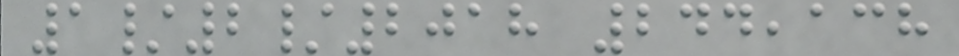1/2/2018 244,138
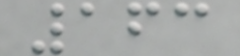163
